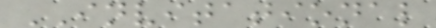INVITATIONAL
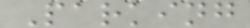Parking
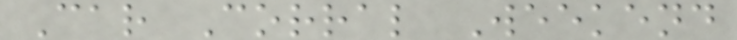Car Corral Weekend
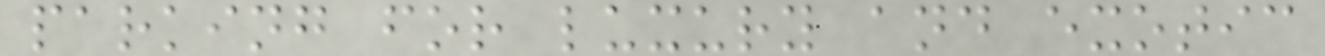parking for luxury and exotic
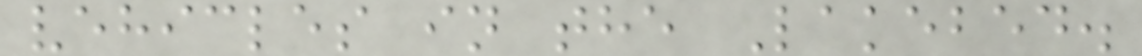vehicles in the Lakebed.
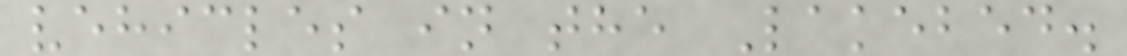vehicles in the Lakebed.
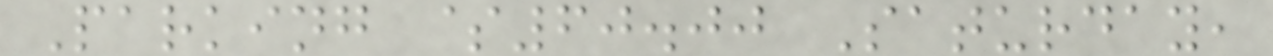Parking $60.00 Saturday,
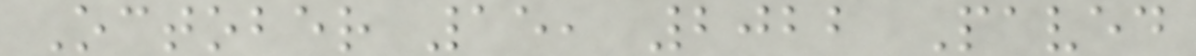October 15, 2022 Paved
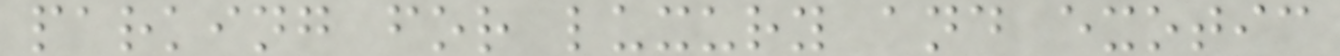parking for luxury and exotic
